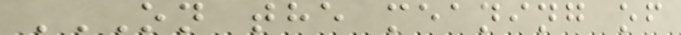ON THE MEANING OF
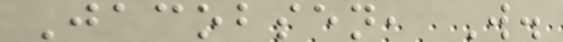Jacobsen, W.
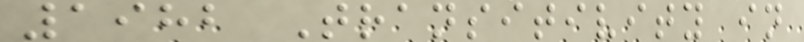1982 Transitivity in
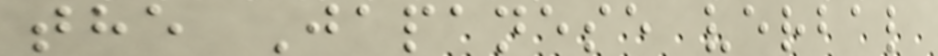the Japanese verbal
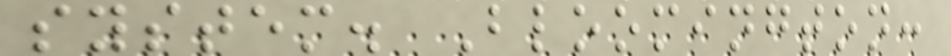system. Bloomington:
